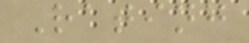Rating
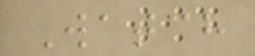Watch
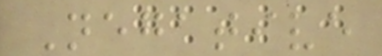Negative
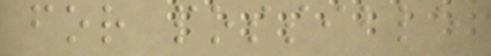for possible
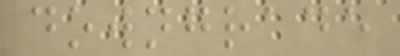downgrade
